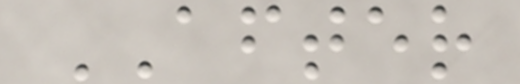AFTER
